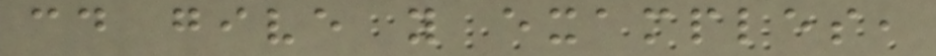could give you examples,
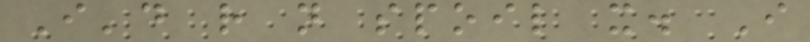I'd rather not spoil it. I
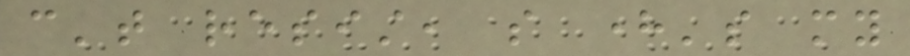can't resist, so here's my
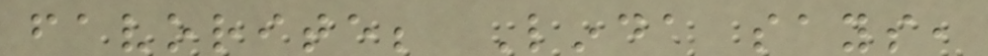favorite; Linda says,
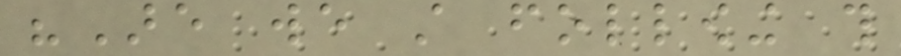"Are we still following this
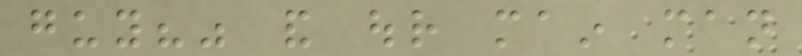guy?" and our main man
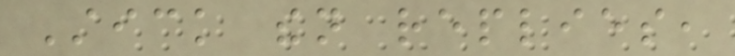Stick then replies,
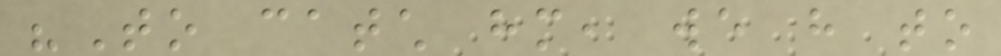"To catch him, we have to
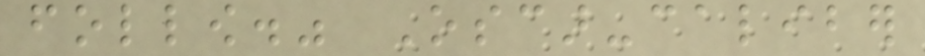follow." Oscar-caliber
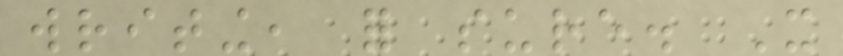writing, for sure. It
